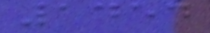1454
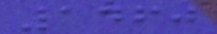1460
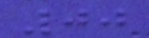00
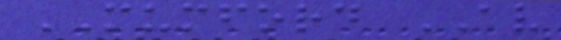MUMFORD AV
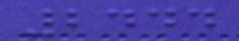2444
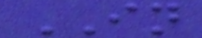IN
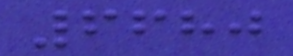6680
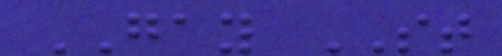GAY ST
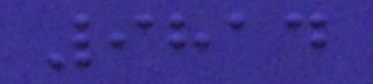9814
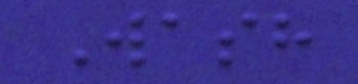Wash
